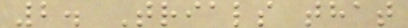2. Trials that
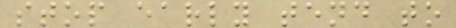stop early tend to
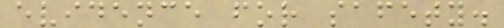evidence for safety.
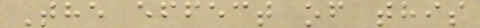The effect of this
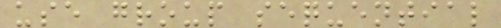use group sequential
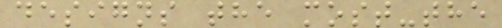designs the most-the
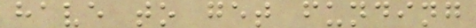have to get funding
